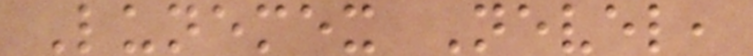Lunemex Nevel,
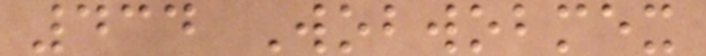434 Wobwobmex
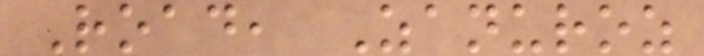Road, Zanuroz
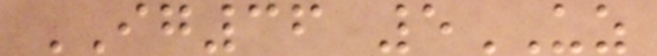IG36 5UZ
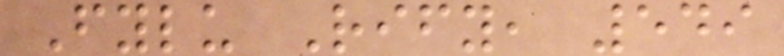Fylu Rify, 549
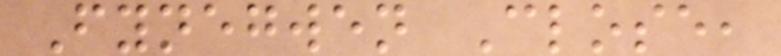Fynegwen Close,
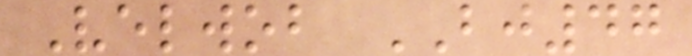Velwob BJ47
